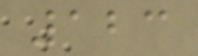123
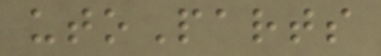utoParts
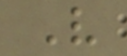V
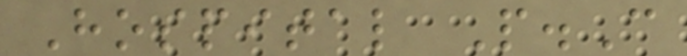Hospital P.C
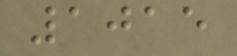1015
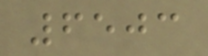6503
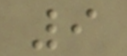9
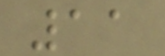11
